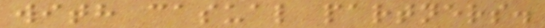with casual partners.
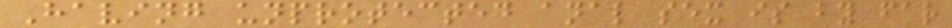Having unprotected anal sex is by far
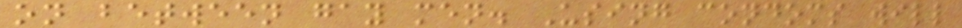on between gay men. Using condoms will
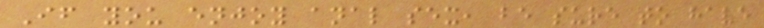If you enjoy anal sex, be sure to have
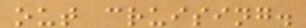out cruising.
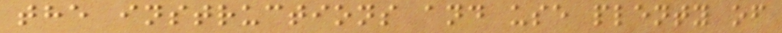the instructions and use plenty of
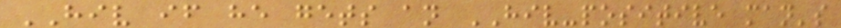HIV if he gets an HIV-positive man's
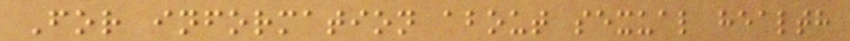For information about sexual health
